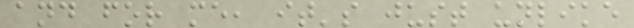and for me, it's just unlike
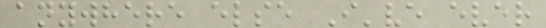anywhere else I've ever
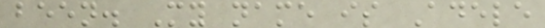been. My name is Adele
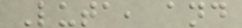Luta, and
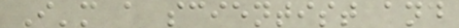I'm a scientist and
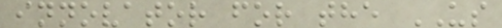innovator for the US
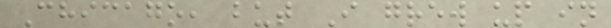Chicago, but I grew up in
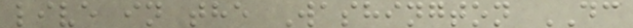live in the Washington DC
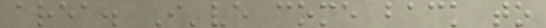area. I've come back to
